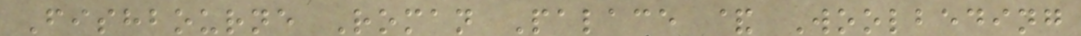Fishbourne Roman Palace & Woolbeding
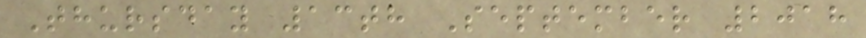Thursday 13th September 2018
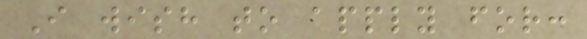I wish to apply for:
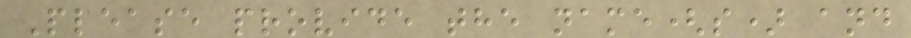Please provide the name(s) and
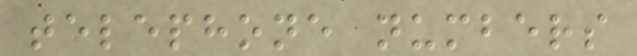telephone numbers
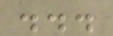...
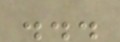...
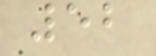52
